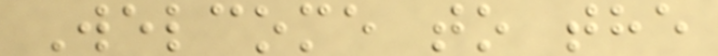Welcome to the
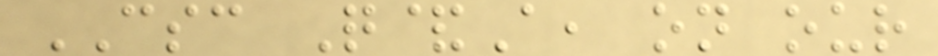CSC Q&A, on our
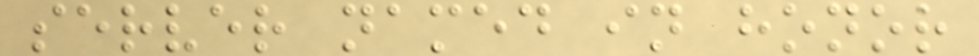server named in honor
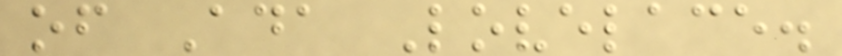of Ada Lovelace.
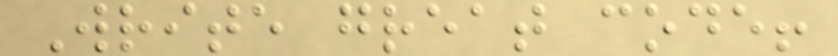Write great code!
